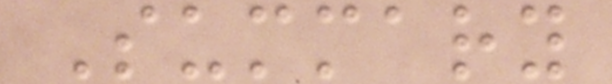Summary
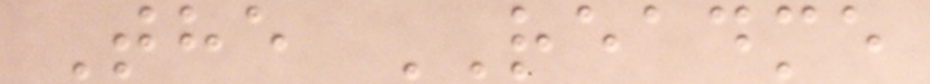The README
